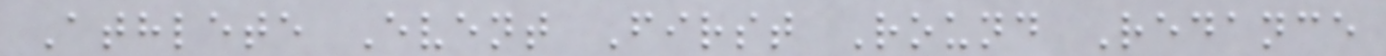Athlete Event First Round Redance
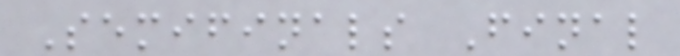Semifinals Final
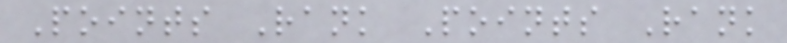Points Rank Points Rank
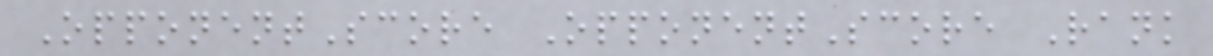OpponentScore OpponentScore Rank
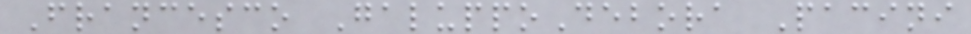Francesco GaluppoDebora Pacini
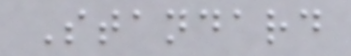Standard
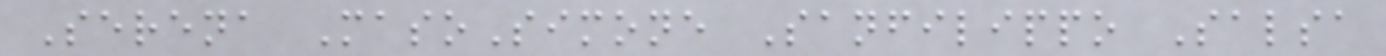Serena MasoSimone Sanfilippo Salsa
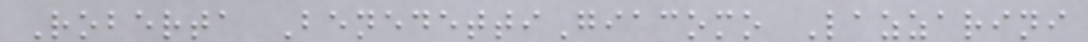Roberta BenedettiGiacomo Lazzarini
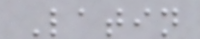Latin
